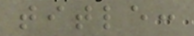title:
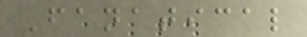Fanatical
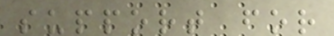support for
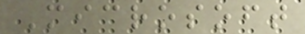Microsoft
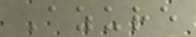Azure
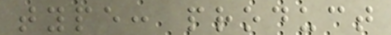type: product
